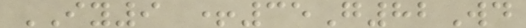IY9 +35G82Wd
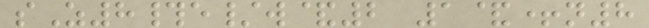sZ8#e/w&2 1&+n8
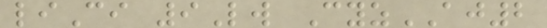liCi 9Lw CyzAJ2
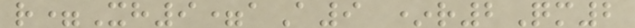r=Xh9=aA9 *r2Qm2
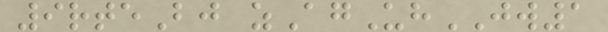9rteBj zAgUhJW1
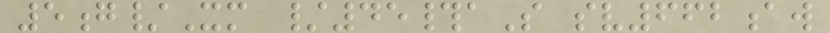5g/Xm /45#aS sv662aw
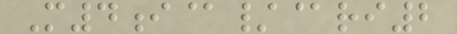M4i@/@ri2
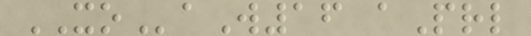XOaW16 aPrl
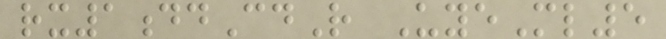rx1ddCdR UyeMl5
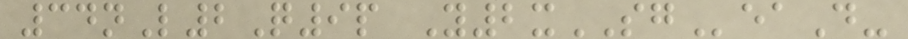34nL2Q9p Y2xSGeaD-
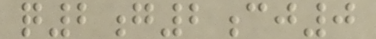q2g2cj0
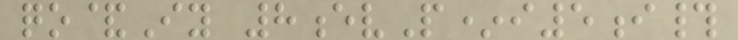qo&Iy 8evP*i5i#
